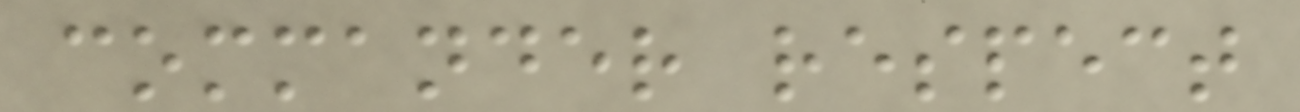commander respect
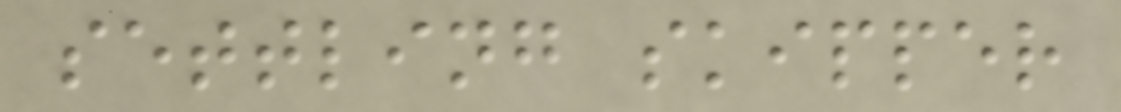settling skipper
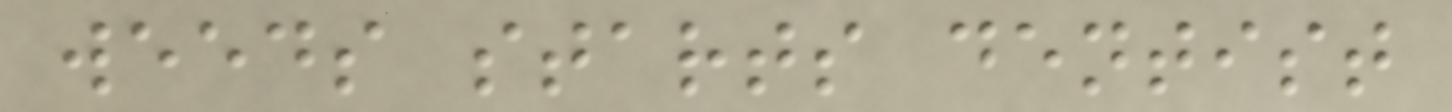weeds starts dentist
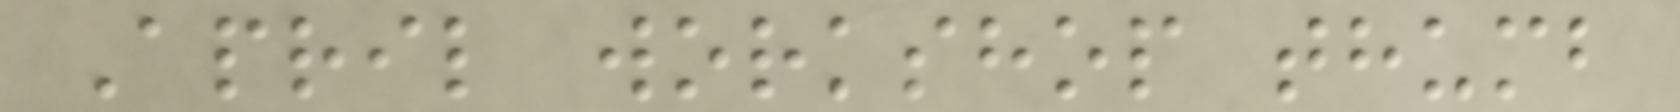April workshop thumb
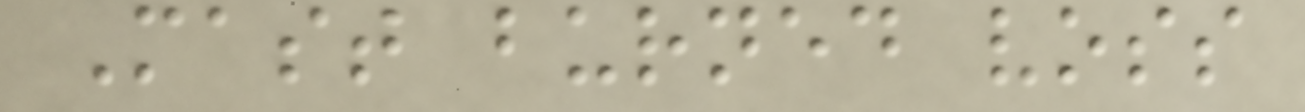Mast burned voss
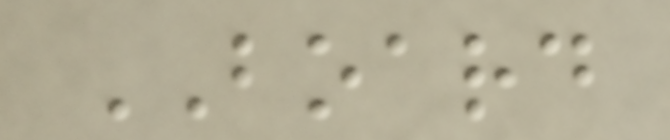BOARD
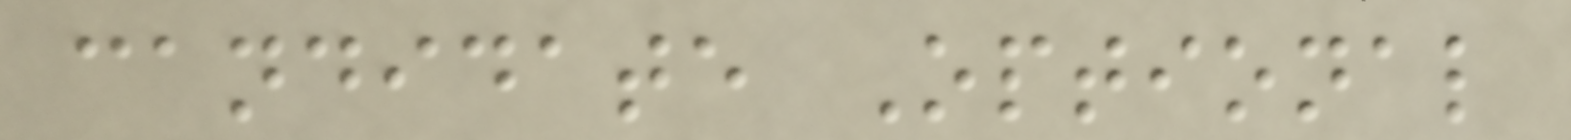candidate Optional
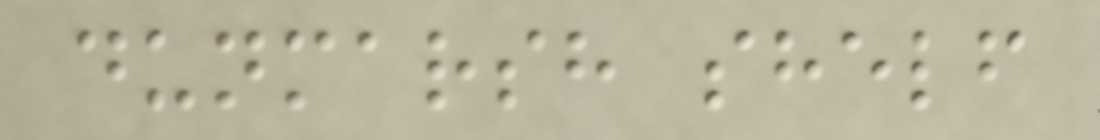dunmarsh shelf
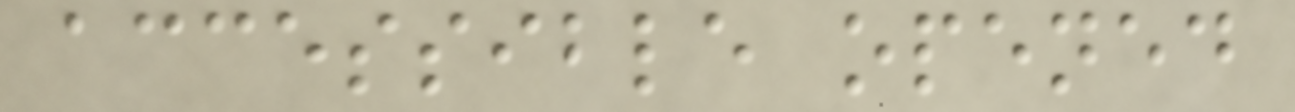accessible opened
